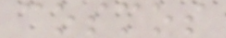cosmos
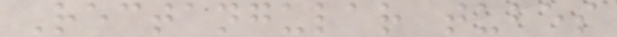Rectangular tubes
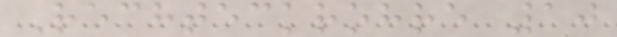Rechteckrohre 10
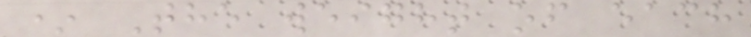* The weight of each
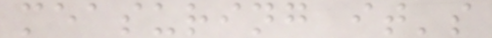measuring it's
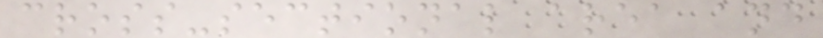cross-sectional area and
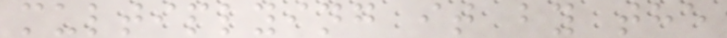multiplying it by the
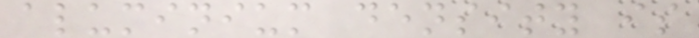aluminium density is
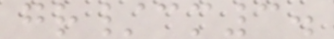gr/cm3.
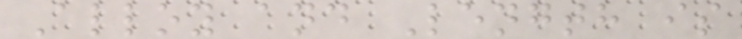Alloy and Length is
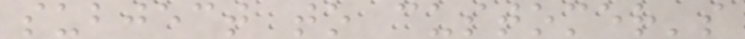subject to customer's
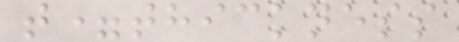t=thickness
